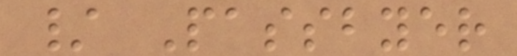/ Passbyer
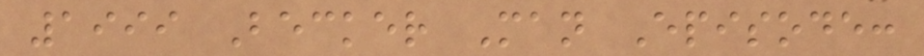1999 Becker Man Episode:
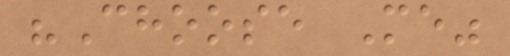"Choose Me"
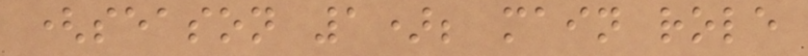(season 1); main role
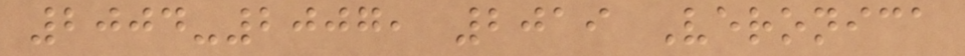2004-2007, 2019 Veronica
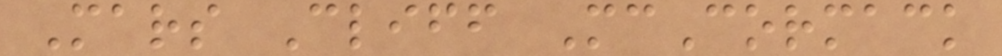Mars Cliff McCormack
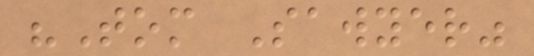"Tom Sawyer"
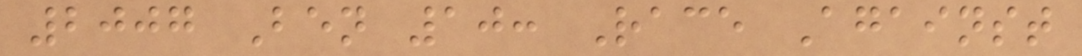2007 Ben 10: Race Against
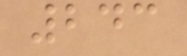243
